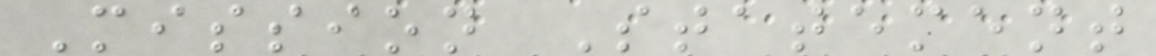Mission Statement
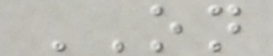ON
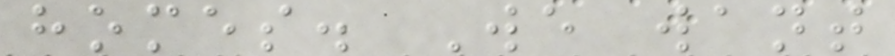homes. We want
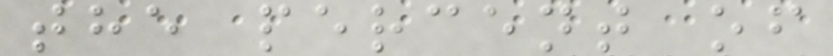the percent of
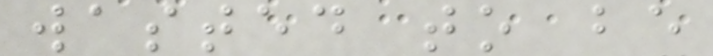wasted to be
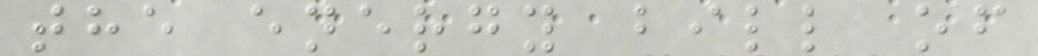the energy bill of
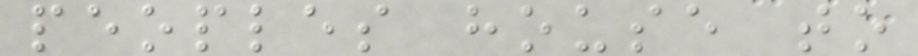peoples house to
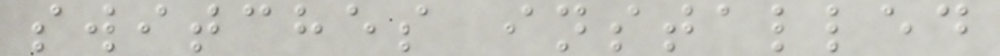switches installed
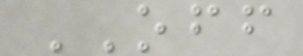OFF
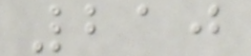210
